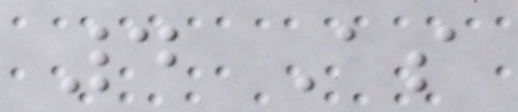4 As
